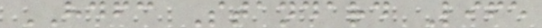HDFC Standard Life
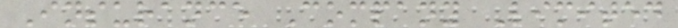Insurance Company Limited
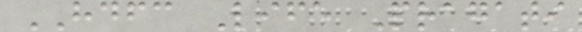HDFC Life Pragati
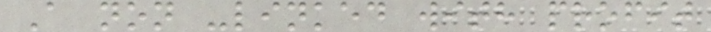A non -linked with profit
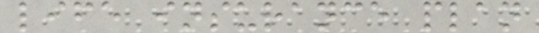life insurance plan
